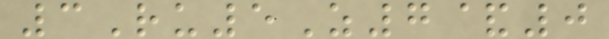3Ru5Z7&0
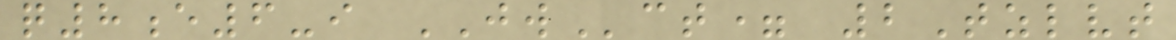q8e6-i JWct= 2Tzlvt
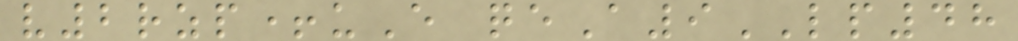v2rzp+uE qeA9LP48
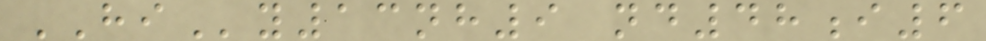HIy13nh9 nd48i6
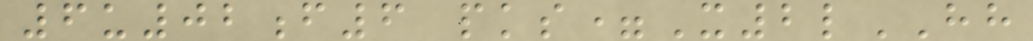6u02f6 pks=X2lHH
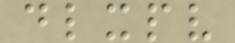dlxpv
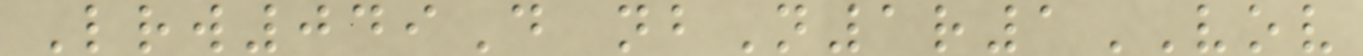Lrw049D nbN1r1VOV
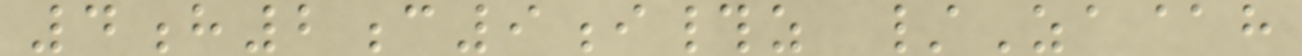4h2c9i#z /Za@h
